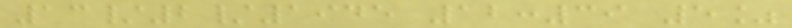13/2/1945 12:39 5%
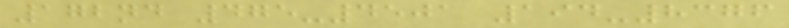172nd 475-4501 194-8376
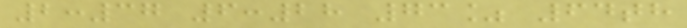2:37 6:28 73% 64th
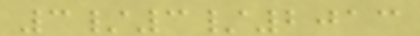3/3/2013
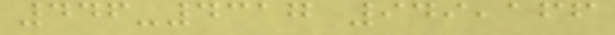446-4317 949,166
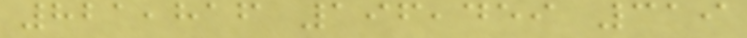821,816 196,459 319
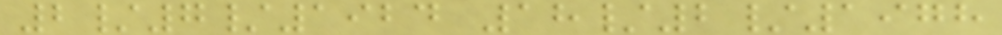2/7/1924 18/2/1978
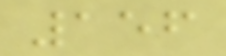156
